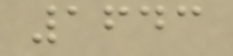1643
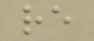re
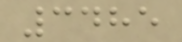3485
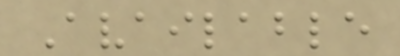Available
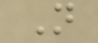N
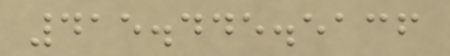415.445.5136
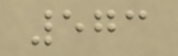573
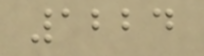1224
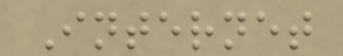Internet
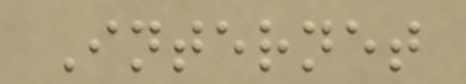Internet
